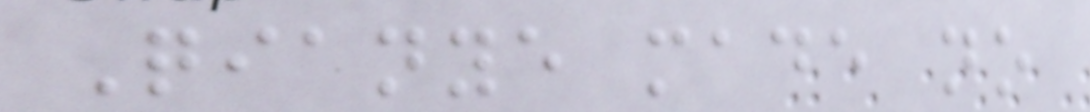Qianye made no
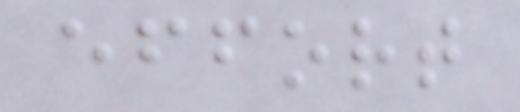effort
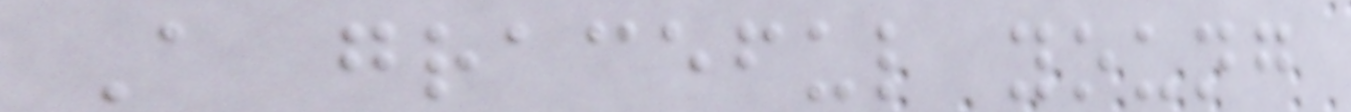A graceful young
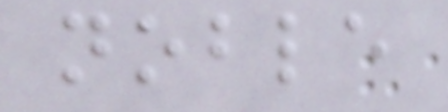noble
